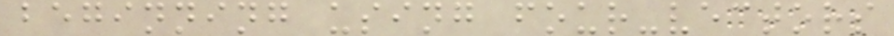beginning using four-vectors
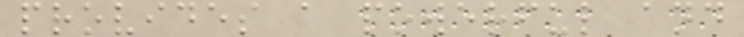provides a powerful and
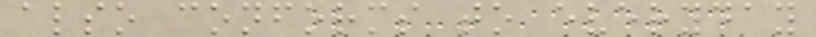also conforms to everyday
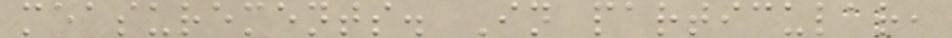measurements. In particular,
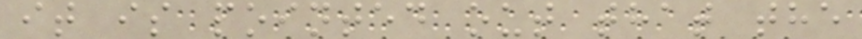it is pointed out that the
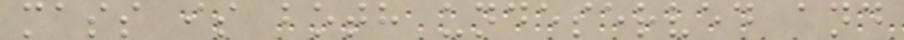mass is both undeserved and
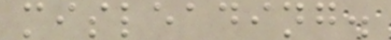misleading.
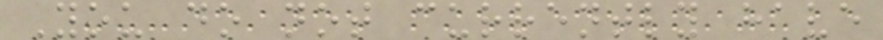You do not currently have
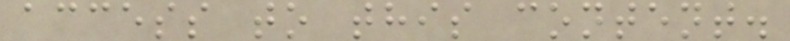access to this content.
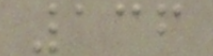136
